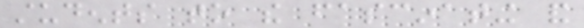students to the fascinating and
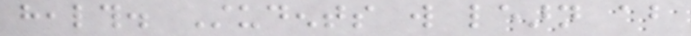health. Students will learn about
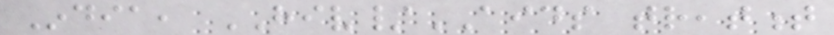India, HIV/AIDS treatment
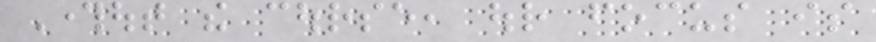Throughout the course, our focus is
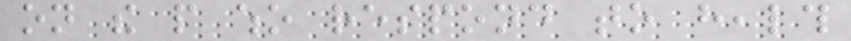on the people who respond to health
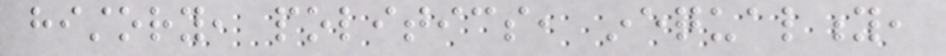history, politics, inequality,
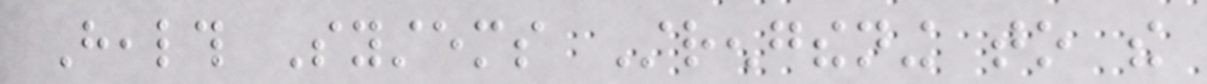Health Systems Strengthening to the
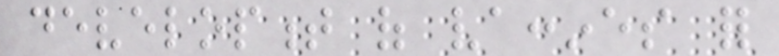development of vaccines for
